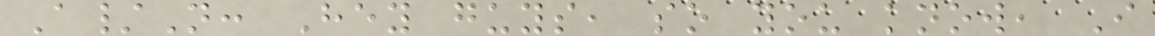A/N: Hey guys, so you know, I
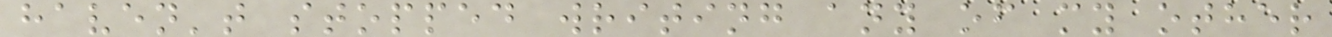haven't stopped writing any of my other
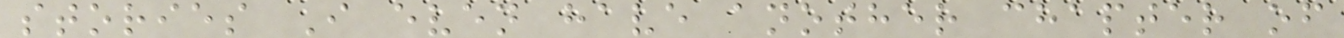stories I even have another chapter of
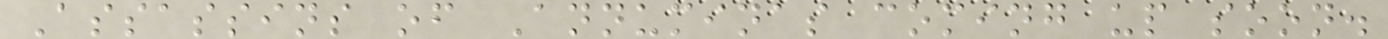Assassins of Annuminas coming up soon.
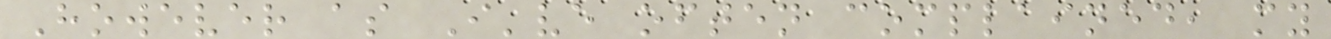However as I've often complained, my
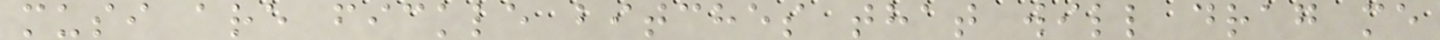musi are fickle bitches that will drag me
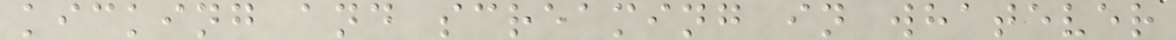kicking and screaming in whatever
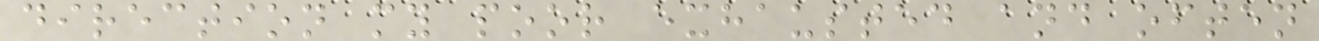direction my poor exhausted and often
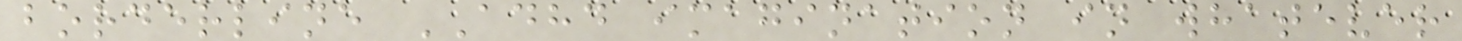borderline ADHD imagination in whatever
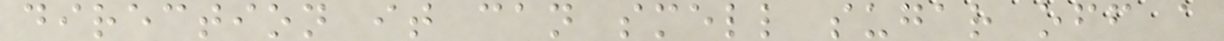direction it can smell sugar off a
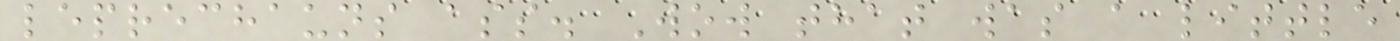leprechauns ass. Wow that was a little
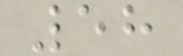58
